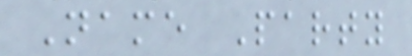Name Party
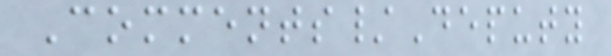Comments/Deputy
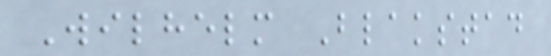Wilhelm Blakstad
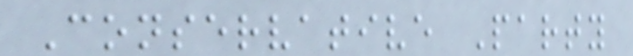Conservative Party
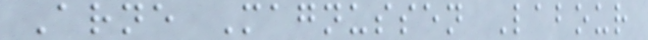Arne Magnussen Labour
